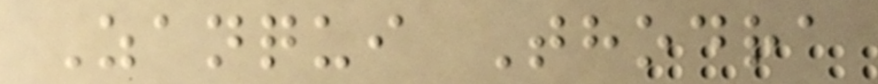Zanqui Thodra
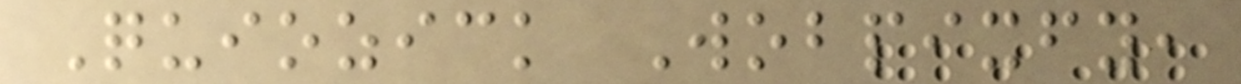Quiozick Wobpixfy,
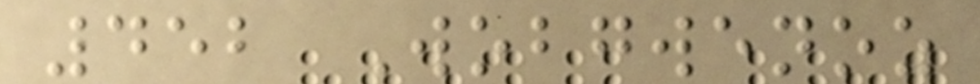452 Wobgwenoz
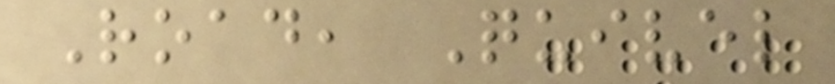Road, Quivel
